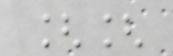[[
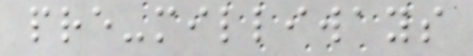pre-milliways
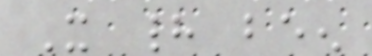It had been
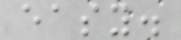easy.
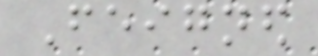Feigned
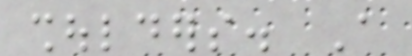shoulders. A
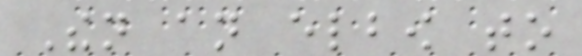Then an elbow to
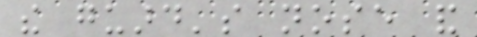the guard's nose and
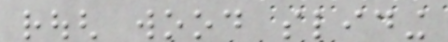rough wood sliding
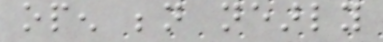open beneath nearly
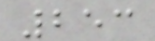253
